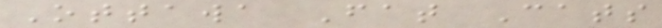Ottawa Fat Cats
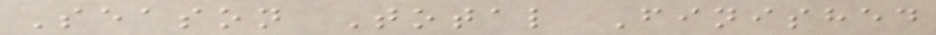Season Total Finished
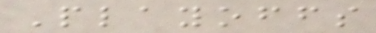Playoffs
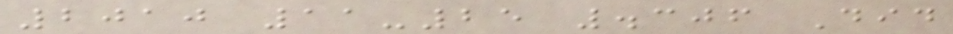2010 11-25 .306 Did
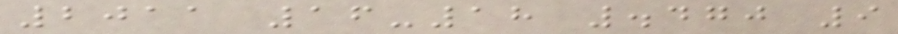2011 16-18 .470 9
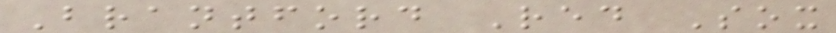Brantford Red Sox
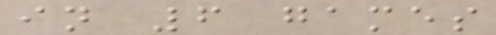in 6 games
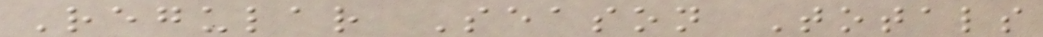Regular Season Totals
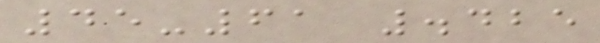45-61 .425
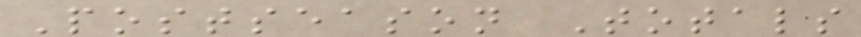Postseason Totals
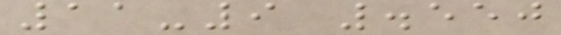11-9 .550
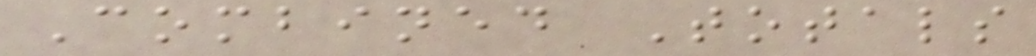Combined Totals
